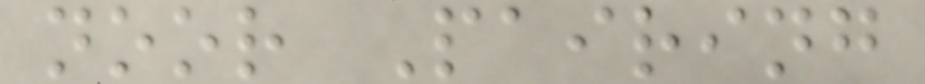noor Pairing
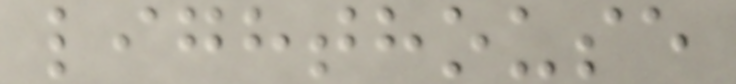lighthouse
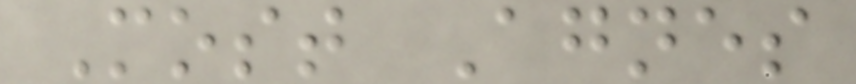Most Agnes
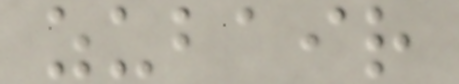zubair
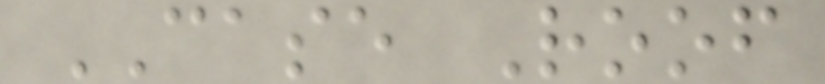CASE Roof
